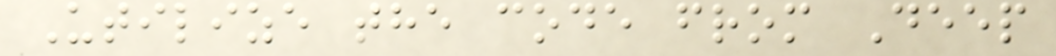Utilize the code from Deep
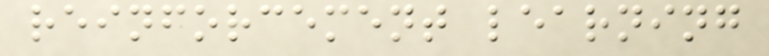reinforcement learning
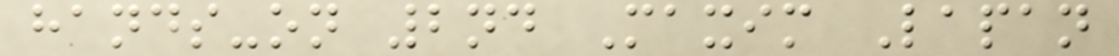hands-on 2nd Maxim Lapan
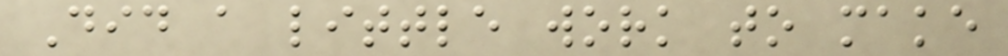Did a little work to make
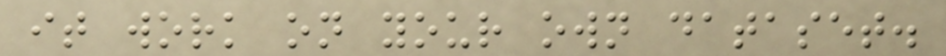it work on your own dataset.
